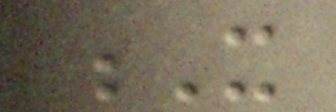X
